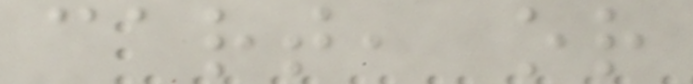cart, or
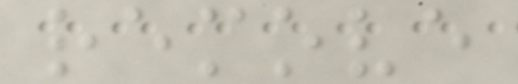remove
